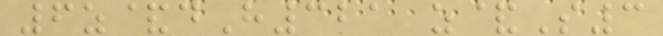6z&dH321 z&S3
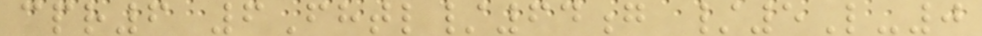cpr6 6Fhtl/64g /5L-0
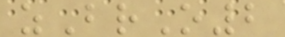zBrO2
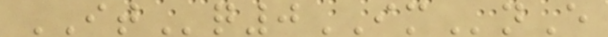ITq0IMnE
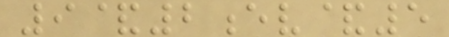9&2ev&5
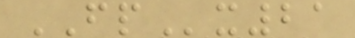FPx21
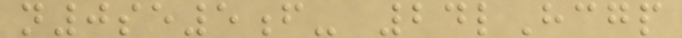n0se5f- 24lHcgp
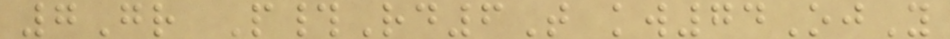7Gr P#Rd6T kw74OjY
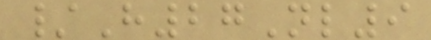/H27Nl9
